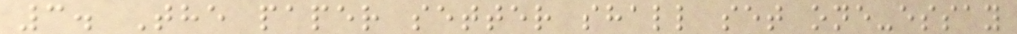3. The paper setter shall set one-essay
